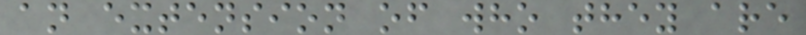an extension of who they are
